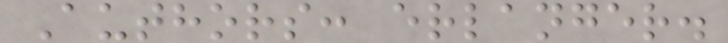Authors: erlanger.
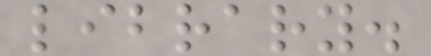library.
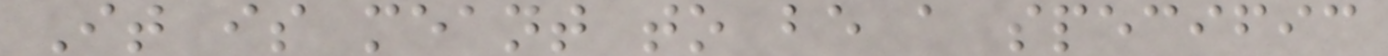It is meant to be a specific
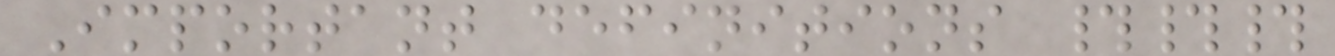Important definitions ###
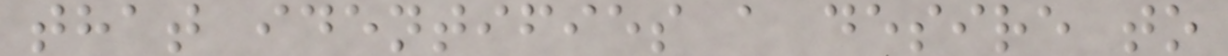that identifies a desire to
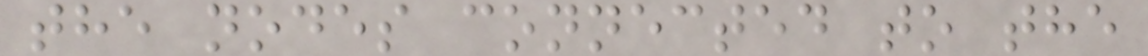the nodes connected to the
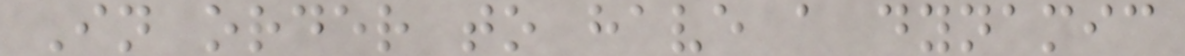In order to have a dynamic
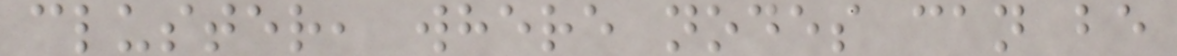cluster, where nodes can be
